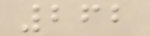262
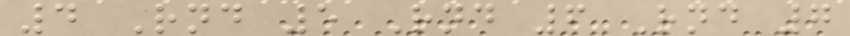4 Rnd 5 Rnd 6 Rnd 7
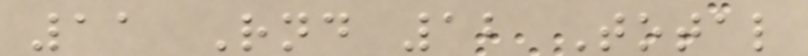11 Rnd 12 Total
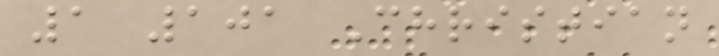1 101 Christian
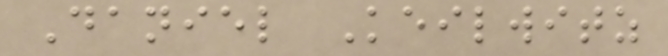Daniel Keilwitz
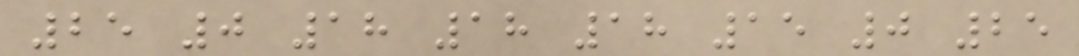25 0 18 18 18 15 0 25
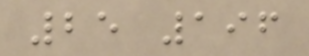25 196
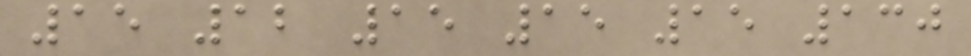15 12 15 15 15 130
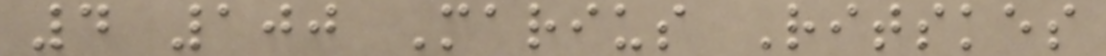4 100 Marius Ritskes
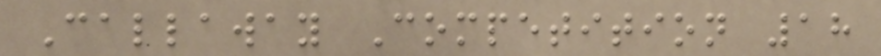Callaway Competition 18
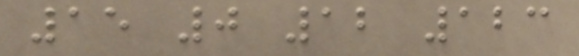15 0 12 123
